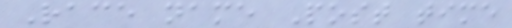Race name Post time
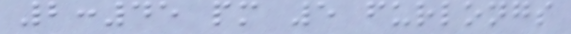2:45 pm 5 furlongs
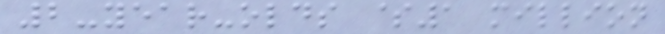2-year-olds $1 million
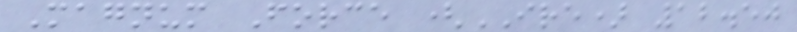Magnum Force (IRE) 12.50
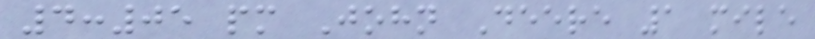4:05 pm John Deere 1 mile
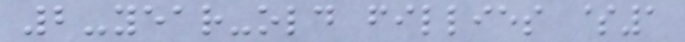2-year-old fillies $1
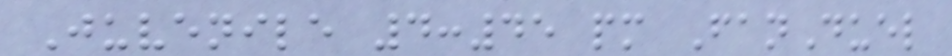Juvenile 4:45 pm FanDuel
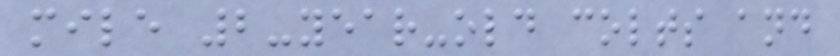mile 2-year-old colts and
